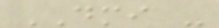DMI -
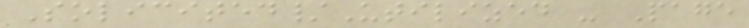Solicited/Utilized - Page
